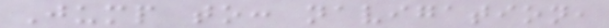Jump to: navigation,
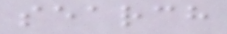search
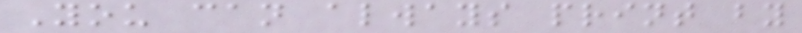You can always print by
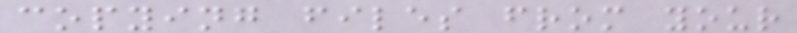copying files from your
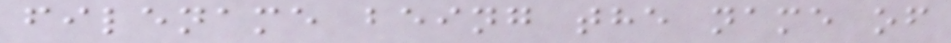filename being the name of
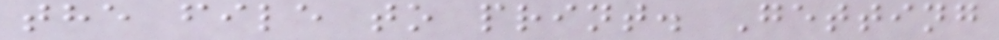the file to print. Getting
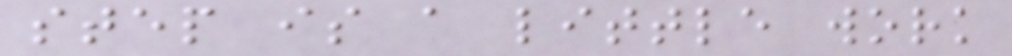step is a little work
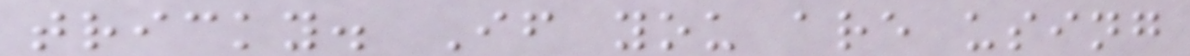tricky. If you are using
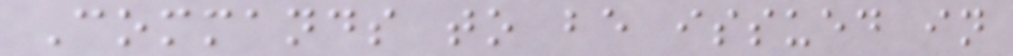Commands to be issued in
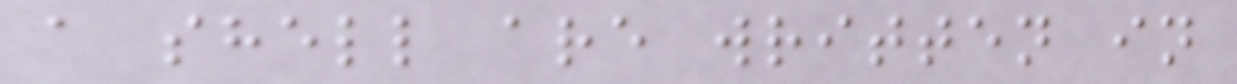a shell are written in
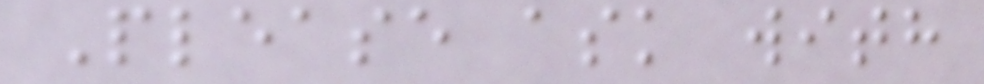Please ask with
